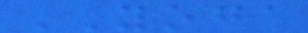YOGA
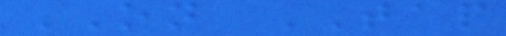ON TAP
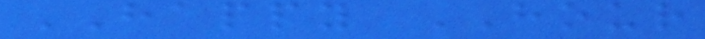HAPPY HOUR
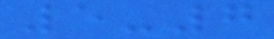5-7
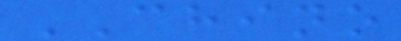CHINO
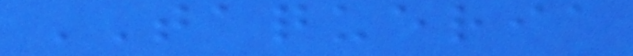TAQUERIA
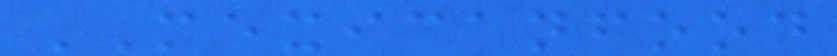MEXICANFOOD
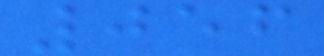056
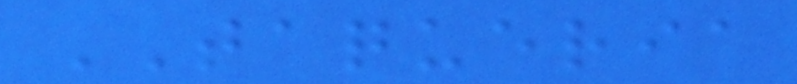TAQUERIA
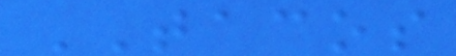TACOS
